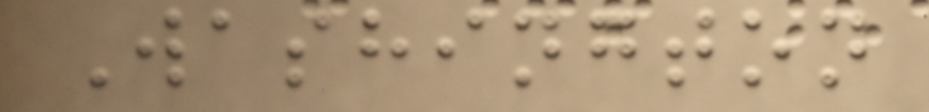Washington
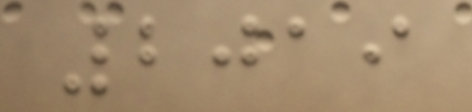2019
